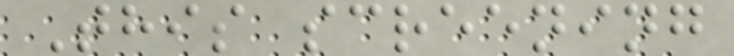This screening
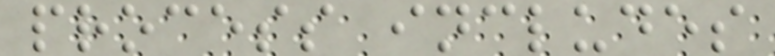process includes
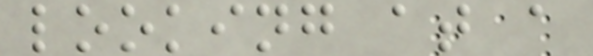looking at a
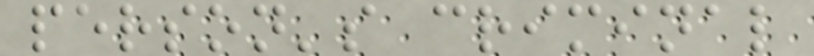person's criminal
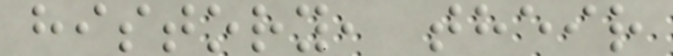history, their
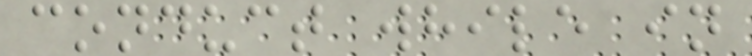conduct while in
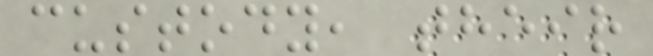custody, their
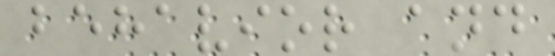behavior and
